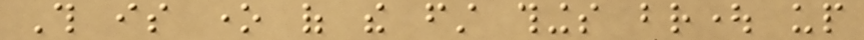This is one of the first things brought up
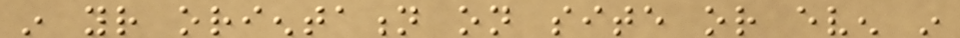in your orientation on site or even in
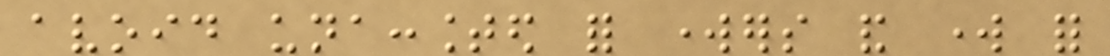avoid unaccounted for workers and work for
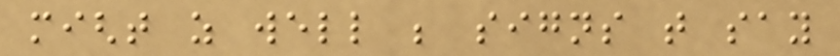might as well be signs that say
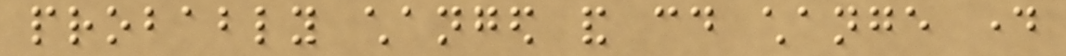probably changed and could change day
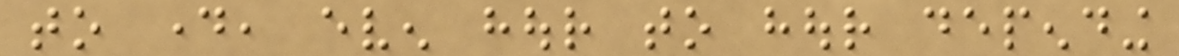to day, even hour to hour depending
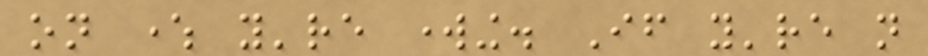on where you're working. If you're not
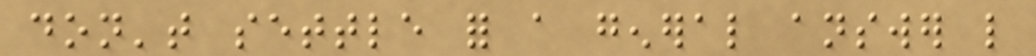don't settle for a general answer like
